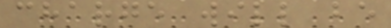charge will be
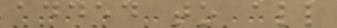added to all
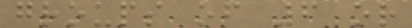groups of 6 or
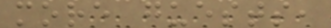more guests,
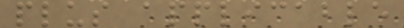plus applicable
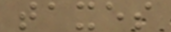taxes
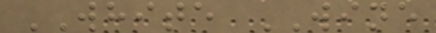WHITE WINE
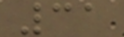31
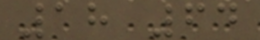18 64
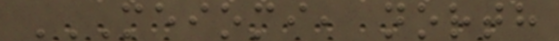MEIOMI, NORTH
